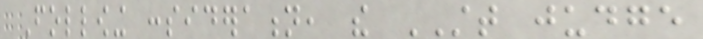Following consideration, the STT judge
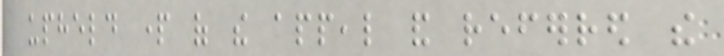upheld part of the appeal and referred the
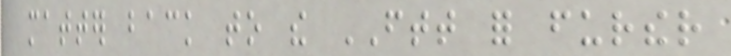matter back to the FTT for further
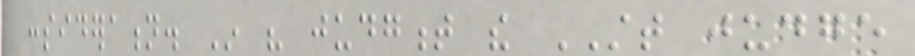consideration. In his judgment the STT judge
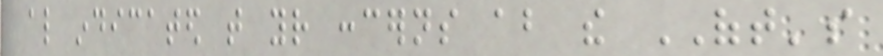also indicated that your concerns about the OFT's
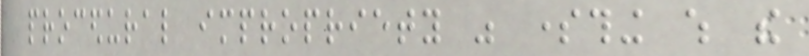procedural impropriety was something which the
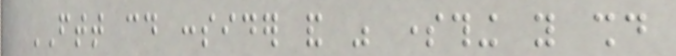FTT could consider and was something you should
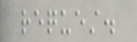request.
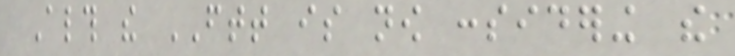Although the FTT is now considering the
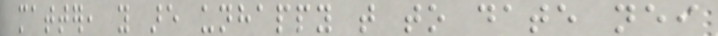matter, you are unhappy that to date neither
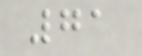71
